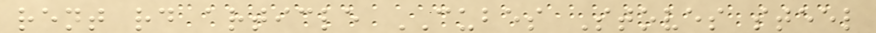rent rd article CUBES Stoves steel
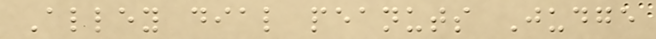Alley dial peanuts Judge
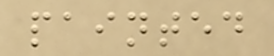painted
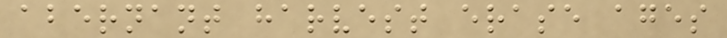abernant harvest erase ages
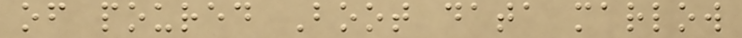of poured Boot data marlow
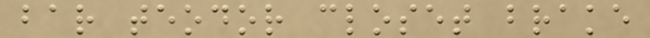bar teodor closet brake
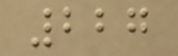227
